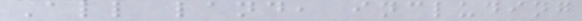All land, including
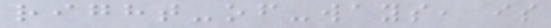right-of-ways, is
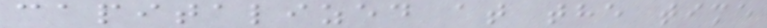capitalized at the time
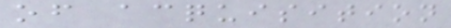of acquisition
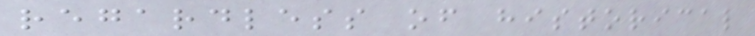regardless of historical
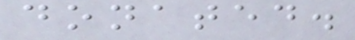donated.
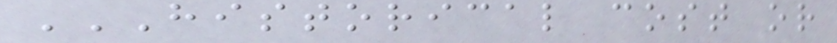HISTORICAL COST OR
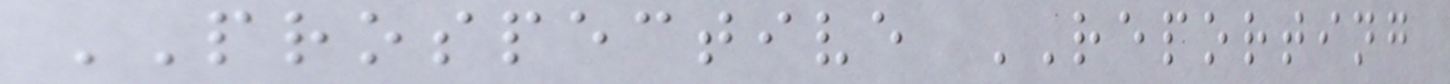PROSPECTIVE REPORTING
